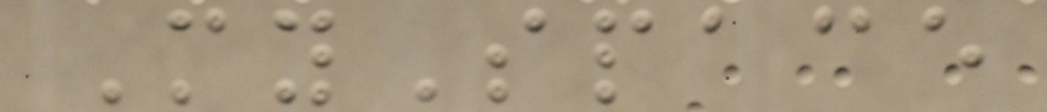MySpace
